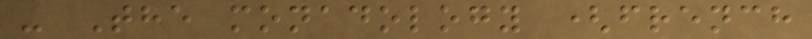- The monadology (french
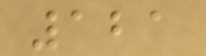121
